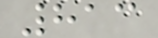813
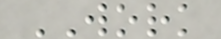WORK
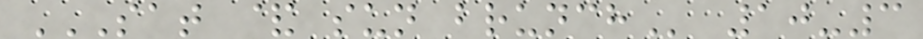SAT & SUN BRUNCH 10-3
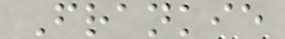Frankie
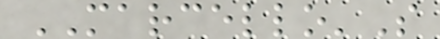MARCELLO'S
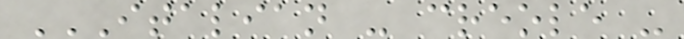ITALIAN - CREOLE -
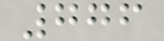776
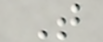T
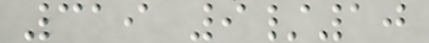319 9/10
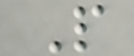P
